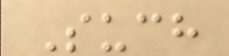Such
